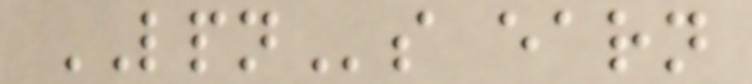LPNs earn
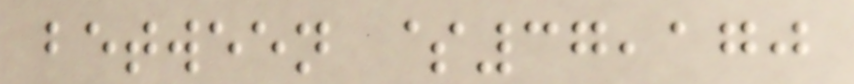between $37,170
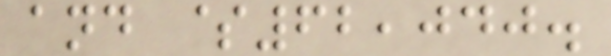and $62,040.
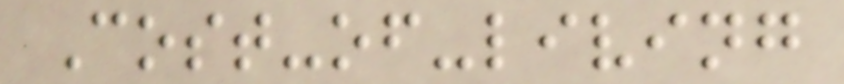Cost-of-living
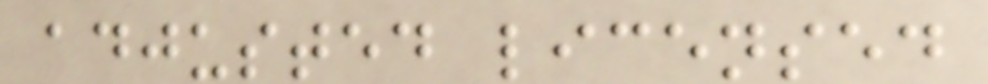adjusted licensed
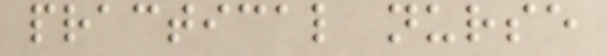practical nurse
